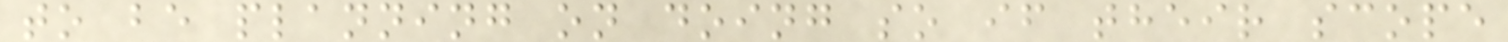to be planning on doing so if their scope
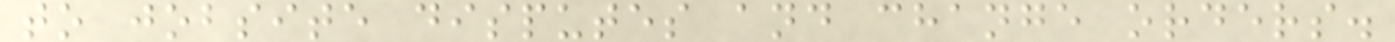to jobsite disputes and change orders.
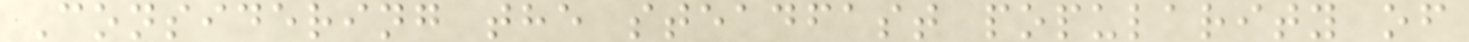Considering the steadfast popularity of
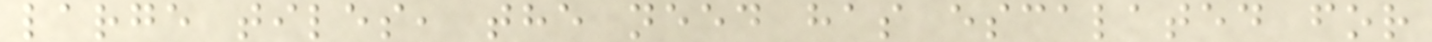large tiles, the need has escalated for
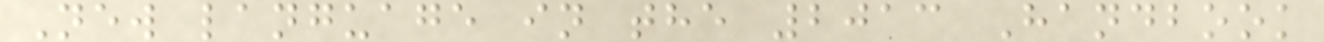New language in the 2013 Handbook
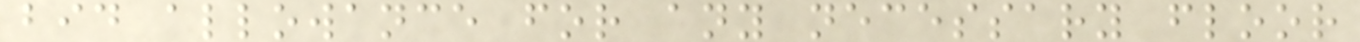bid allowance for any necessary floor
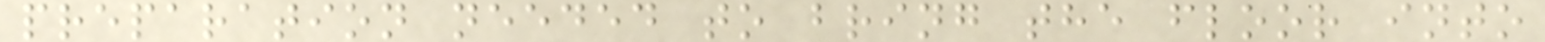preparation needed to bring the floor into
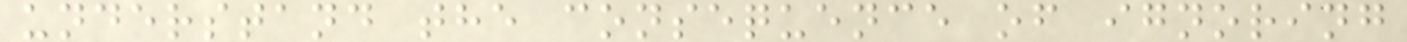understand the consequence of ignoring
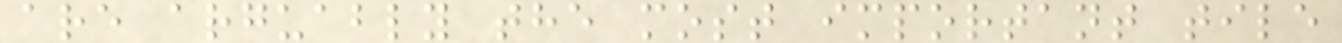are arguably the most important tile
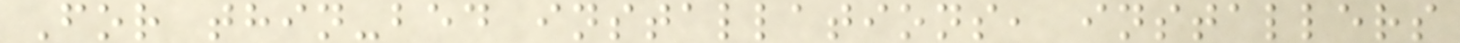For thin-bed installations, installers
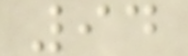94
